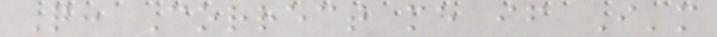Q: Correct me if I'm
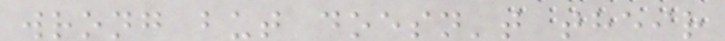wrong but doesn't their
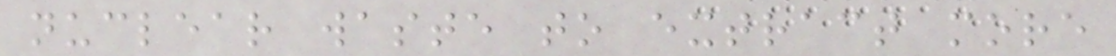nuclear waste to extract more
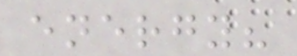energy?
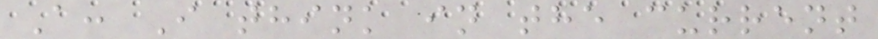A: I think in the current
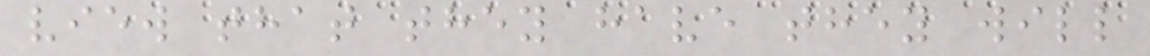view that they have they will
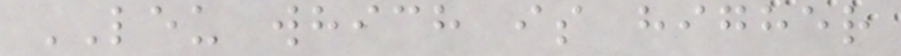LEU which is higher
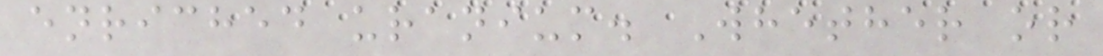enriched uranium. Whether or
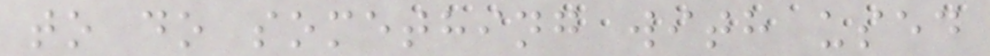to do something with used
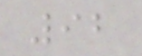92
